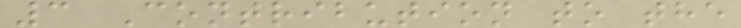3 Contribution to the
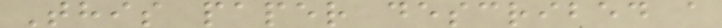This paper described a
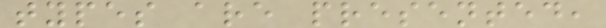types are presented,
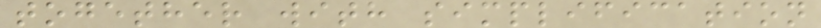together with simplification
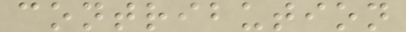contribution
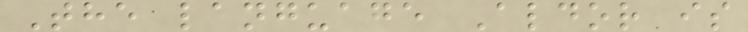The language Aldor is
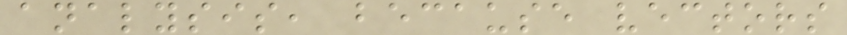analysis, because vectors
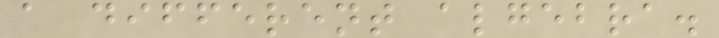a different algebra.
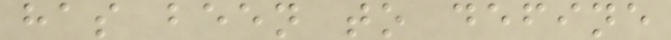has been to define
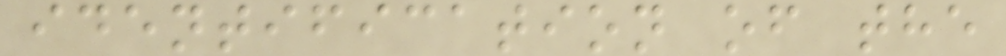identification of the
